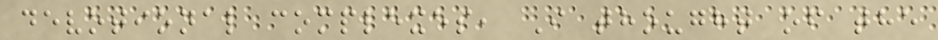devotional complexes, I thought of the
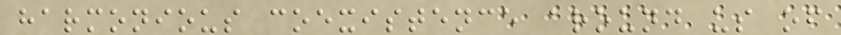harmonious coexistence around us of
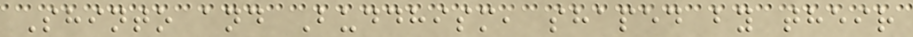Shinto and Buddhism, shaped by their
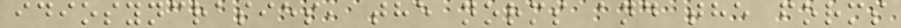idiosyncrasies, the norms and the forms
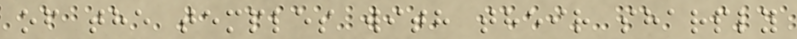of the temples with their sharply
